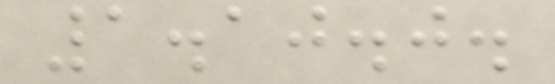1.10.0.
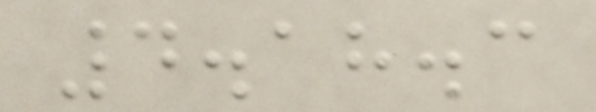4.18.3
